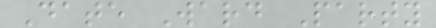Date Ward Party
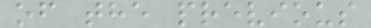of the previous
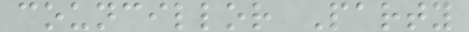councillor Party
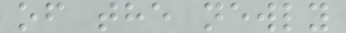of the newly
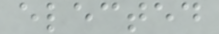elected
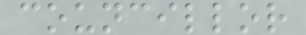councillor
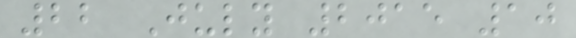22 July 2015 10
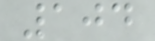104
